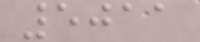5011
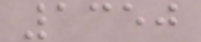1350
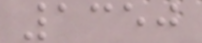1350
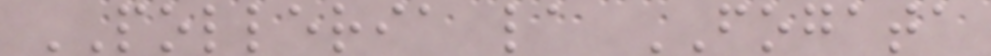POLLERIA la FOGATA
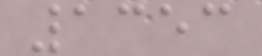1353
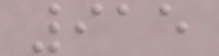915
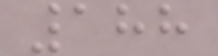188
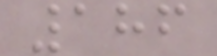186
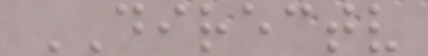DIRECTV
